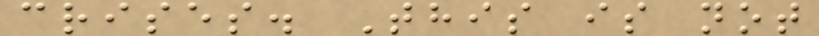crises. This is not
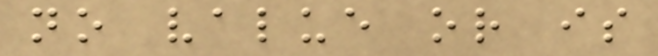no value or is
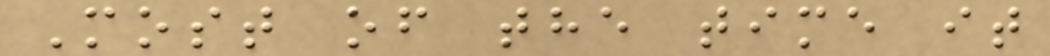Most of the time it
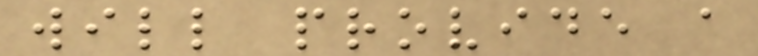will provide a
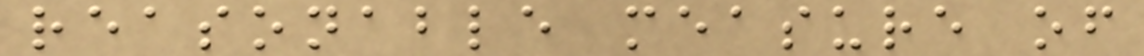reasonable measure of
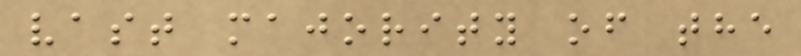vast majority of the
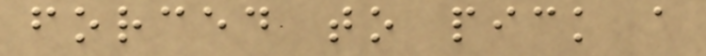forced to pick a
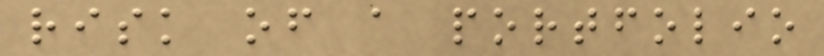risk of a portfolio
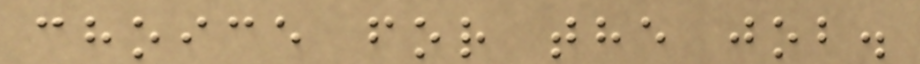choice for the job.
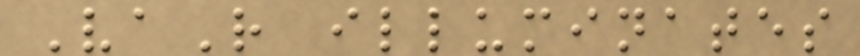VaR illuminates
